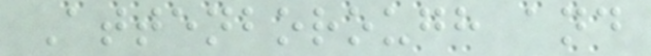Attenborough and
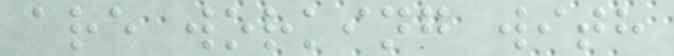are working with
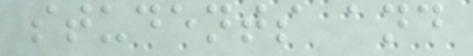students and
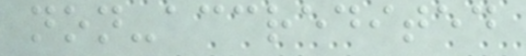non-accredited
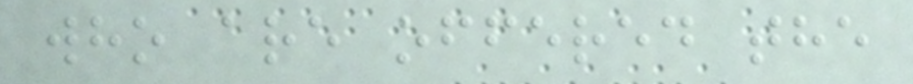who are offered the
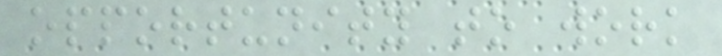opportunity to work
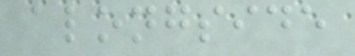alongside
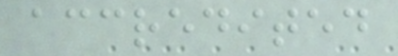accredited
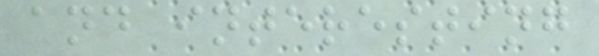and interesting
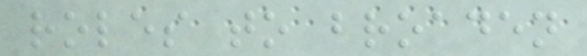roles to broaden
